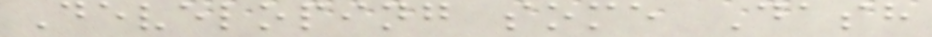Developing some Dash
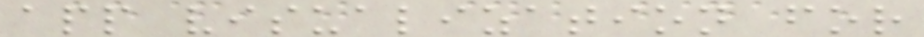app visualization for
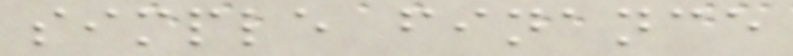simple finance
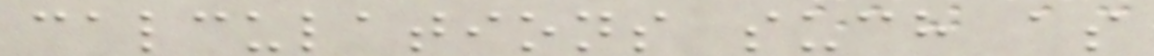calculations such as
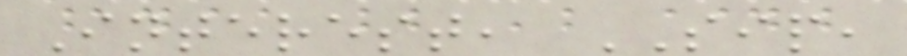Interest, SIP,
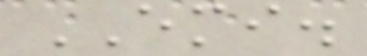EMI.
